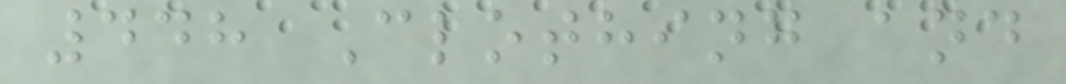448 Clothing and
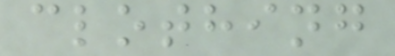clothing
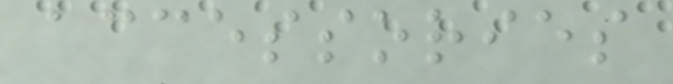accessories
